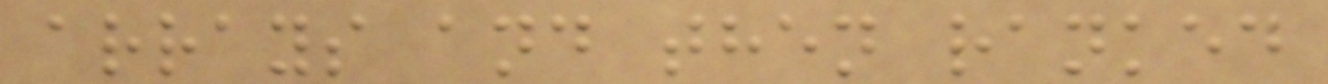arrays and then ranked
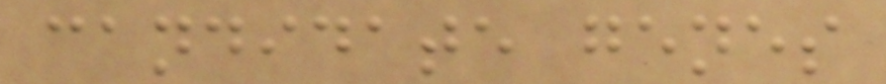candidate genes
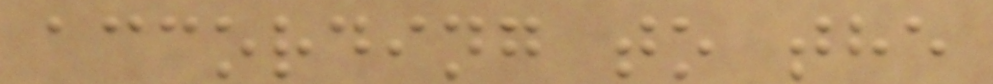according to the
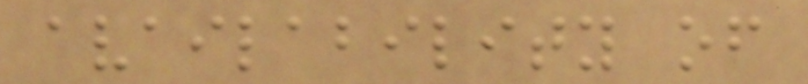availability of
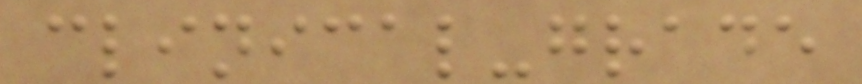clinical-grade
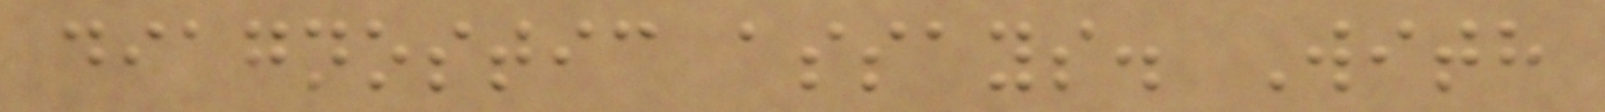diagnostic assays. With
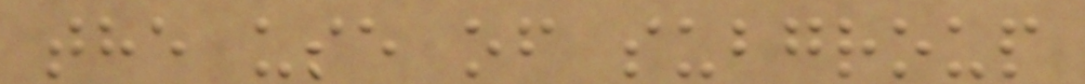the use of subgroup
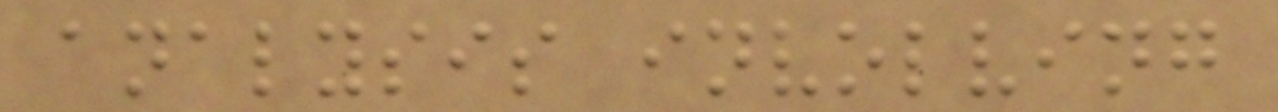analysis involving
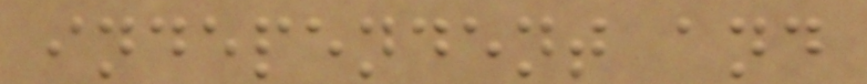independent and
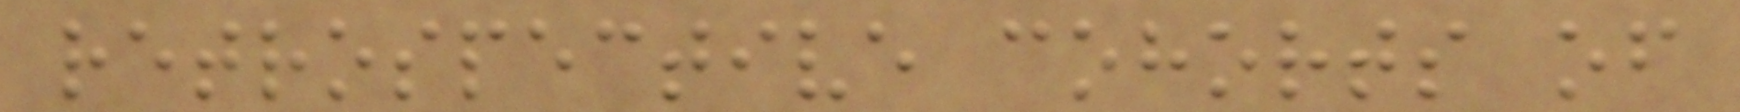retrospective cohorts of
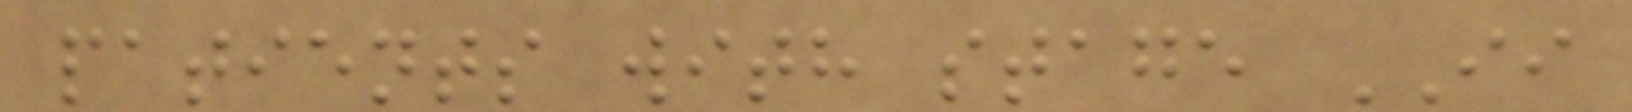patients with stage II
